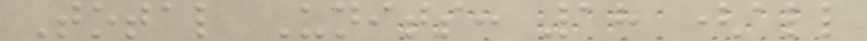Total Units: 18 (all
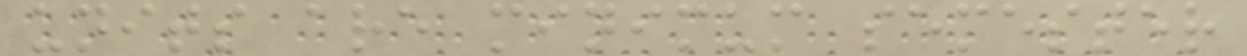units are minimum semester
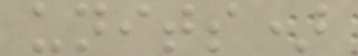units)
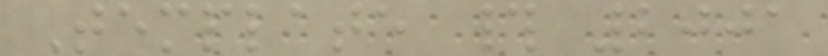Template # 2001
